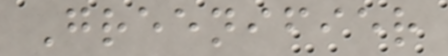Greenifier
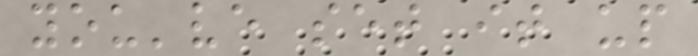you've set it up
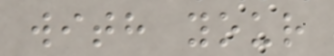with your
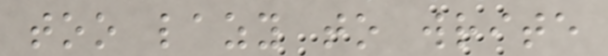too lazy to write
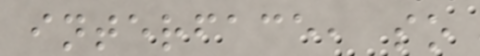interface, so
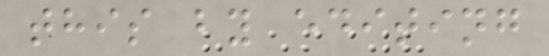this by editing
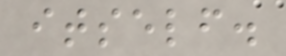itself.
